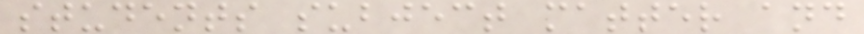students subject matter and
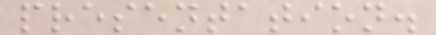presentation.
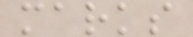marks
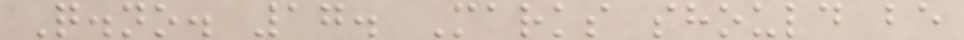Q.no. 17. Marks should be
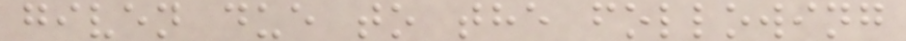given due to the following
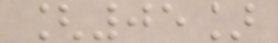[05]
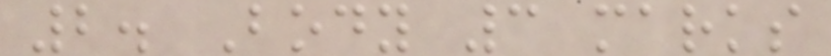2. Body 3 marks
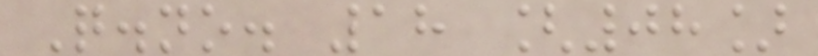Q.no. 18 [08]
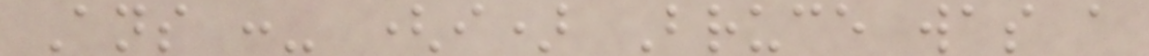Ans :- (i) Bruce was a
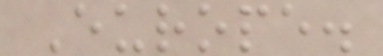Europe.
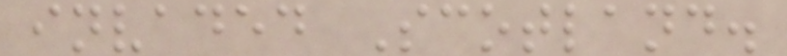invaded Scotland.
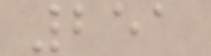251
